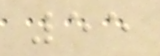55
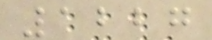1227
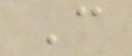C
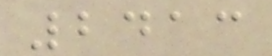2413
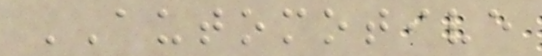AUTOMOTIVE
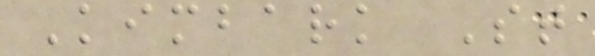Kimbark St
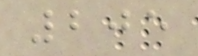205
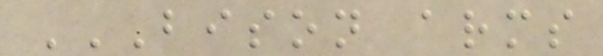BISON ARMS
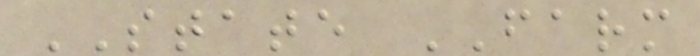STATE FARM
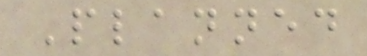Planned
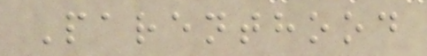Parenthood
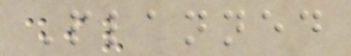Planned
